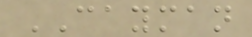CAYMAN
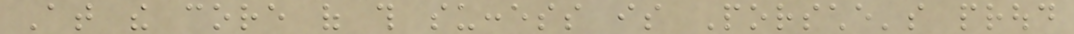At the core of this success is Porsche's proud
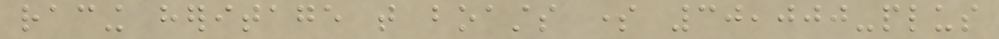racing heritage that boasts some 30,000-plus
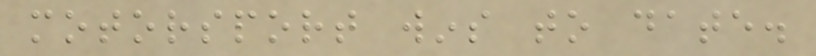motorsport wins to date.
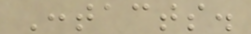Contacts.
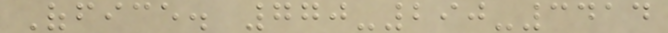Office. 770-290-3414
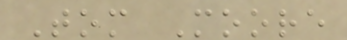Tom Moore
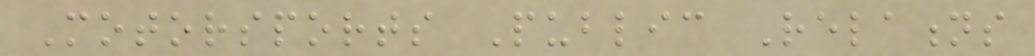Motorsports Public Relations
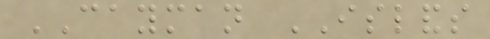CAYMAN ISLANDS
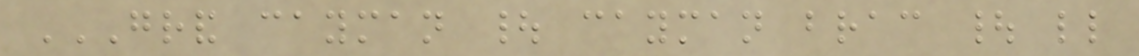GRAND CAYMAN | CAYMAN BRAC | LITTLE
